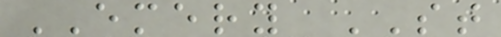EMERY ST
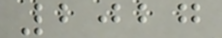2027
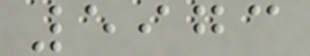5973
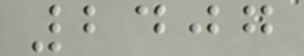2407
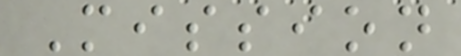Mission
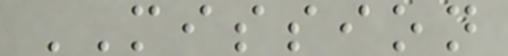MISSION
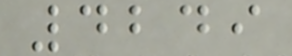4249
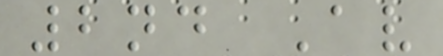2nd Av
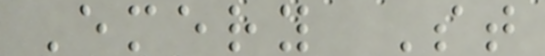Emery St
